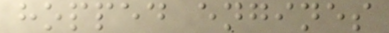hopped engines
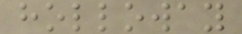holloway
